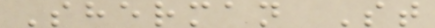Sherman St
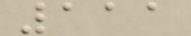111
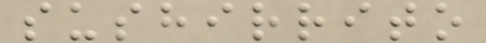sushirrito
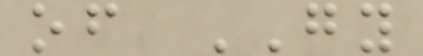of GY
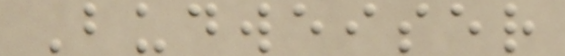Budweiser
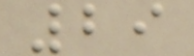29
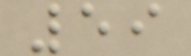59
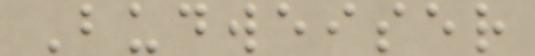Budweiser
